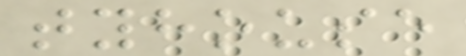tyhouse
